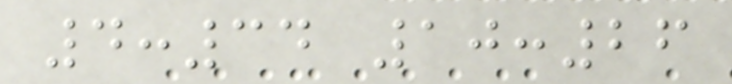4:34 10:26
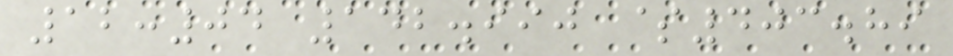12:04 142.990 $403.89
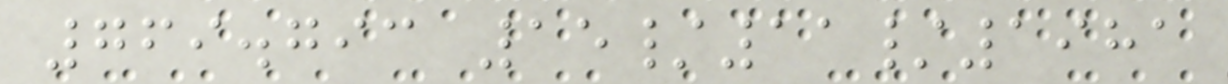769.793 15/11/1981
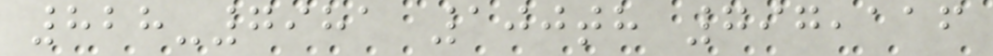828-7981 100th 797,116
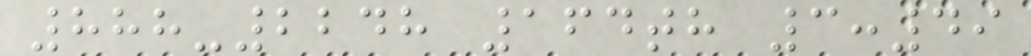888-2248 164th 3:49
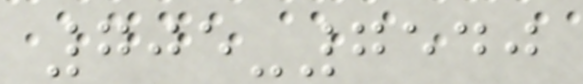705-7540
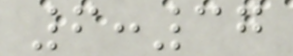6:37
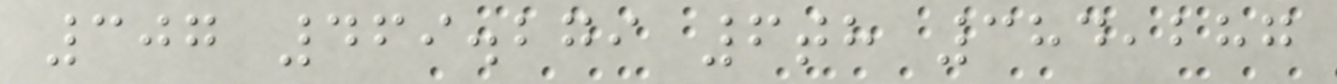307 469.279 6th 384,287
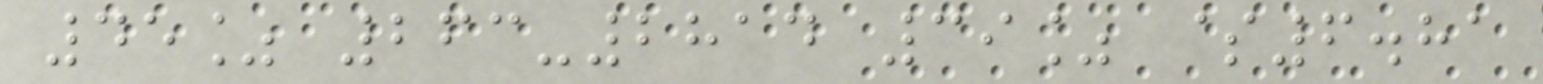45% 263-2814 39% $6.81
